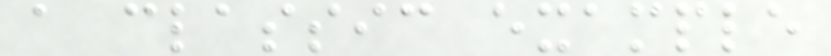a classic example
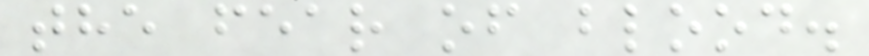the fear of blood.
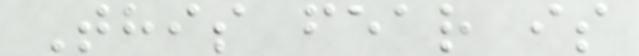This fear is
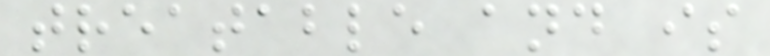treatable and is
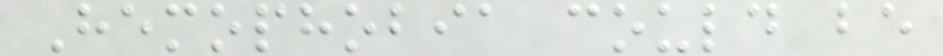Hemophobia could be
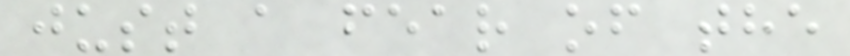just a fear of the
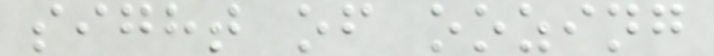sight of oozing
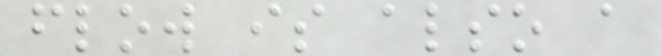flow is also a
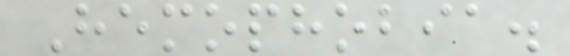Hemophobia.
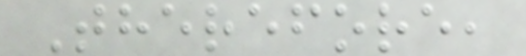Therefore,
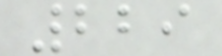229
